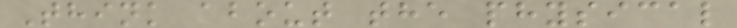Think about the physical
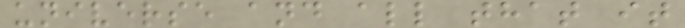universe and all that it
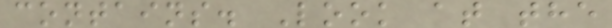contains. Look at the
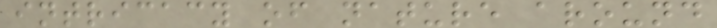intricacy of nature around
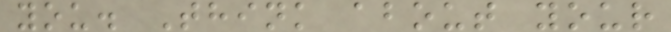you. Think about your
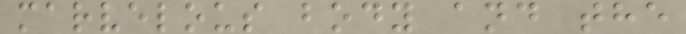marvelous body and the
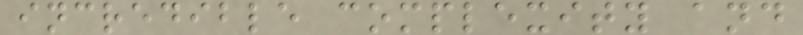incredible complexity and
